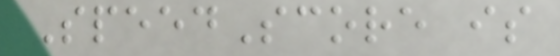SpeedScore is
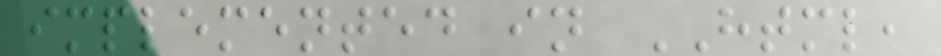implemented in HTML,
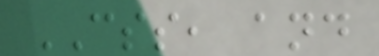CSS, and
